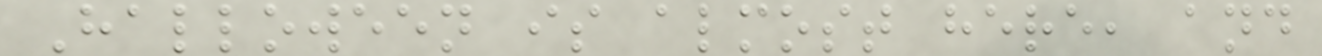Halloween is almost here, and
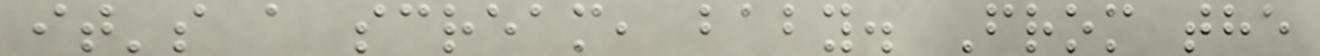it's a scream, baby. From the
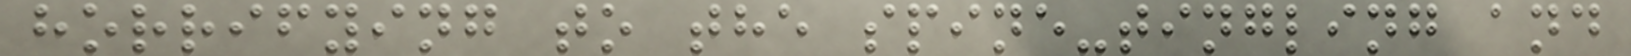horrifying to the spine-tingling and
